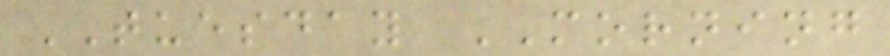TUESDAY MORNING
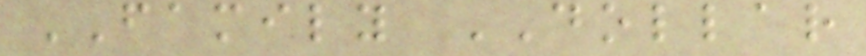FAMILY DOLLAR
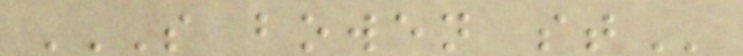S BOWEN ST
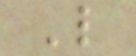L
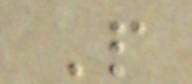P
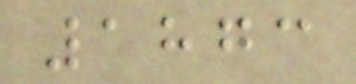1873
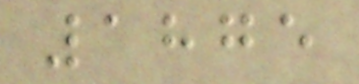1875
